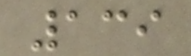139
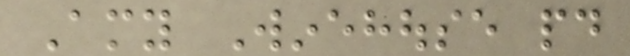Amy Winehouse paid
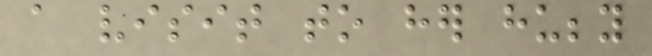a visit to her hubby
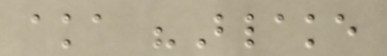aka "Blake
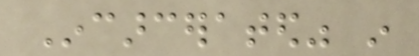Incarcerated" in
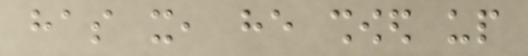has it, he showed up
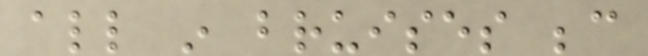all in bruises because
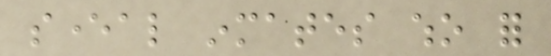several inmates who for
